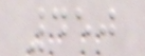450
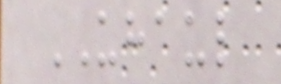UHAUL
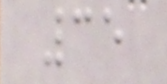35
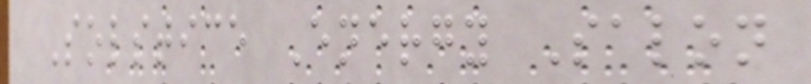Solstice Energy Salon
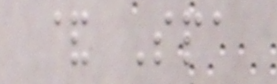& Spa
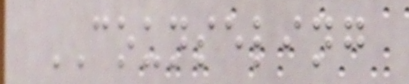COUNSELING
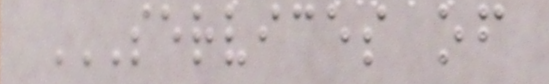SERVICES OF
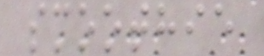smoothie
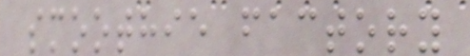smoothie factory
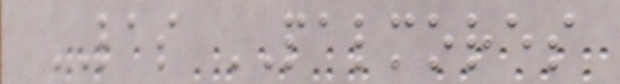LAS PALMORES
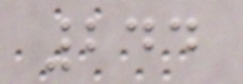244
